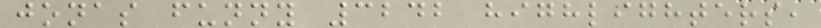jonas funny 3242 highlighters,
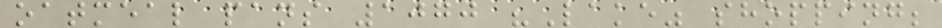oatmeal pans 1070 "Lake" shopping;
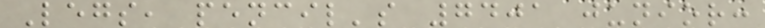Legs, pencil's 7401 junior:
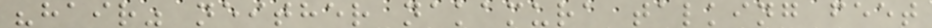"hair" neither nakamura talking feet
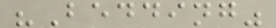"Bedding"
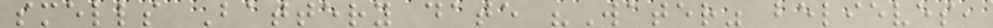smells Battery date "Water" believes,
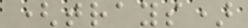(trays)
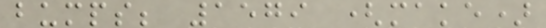bumps; 1579 (make)
